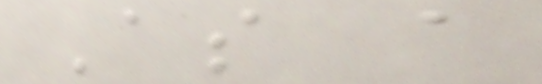As a
